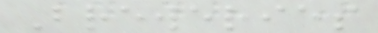Breweries
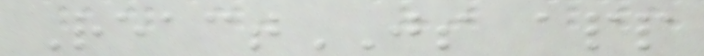ReactJS app
